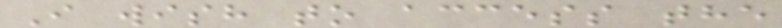I wish to access the
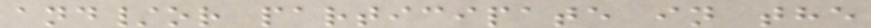and/or participate in the
